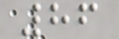86
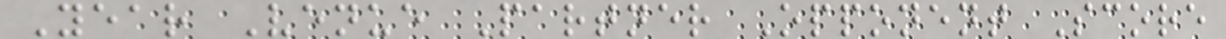Year Venue Partner Opponent Score
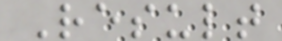Result
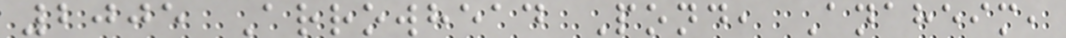2005 Arrowhead Pond, Anaheim,
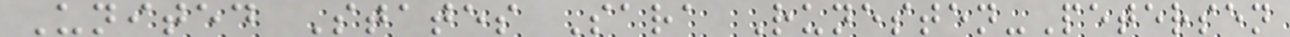United States Sara Runesten-Petersen
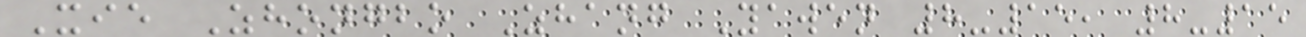Xie Zhongbo Zhang Yawen 8-15, 8-15
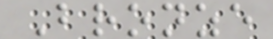Bronze
